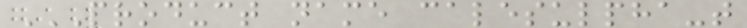PRODUCT NAME CALESULPHA-T
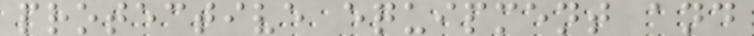protective equipment and
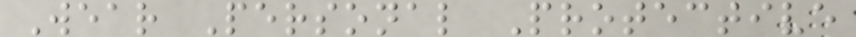Wear Personal Protective
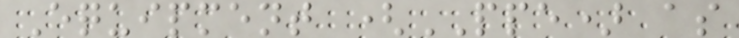Equipment (PPE) as
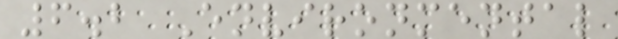6.2 Environmental
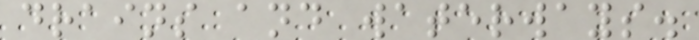drains and waterways.
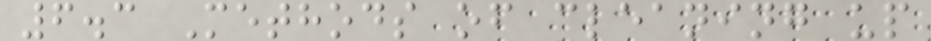6.3 Methods of cleaning up
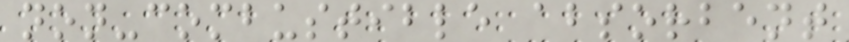non-combustible absorbent
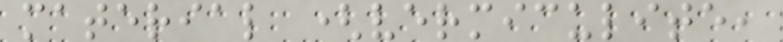material (vermiculite,
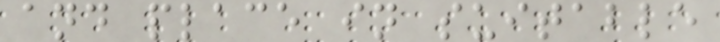and place in suitable
